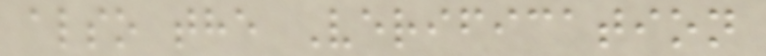also the Verification
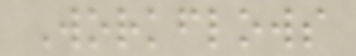Workflows
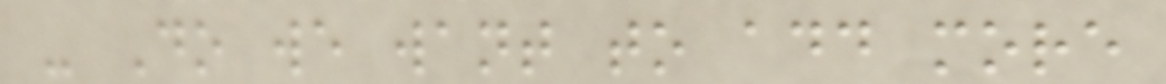- Do we want to add more
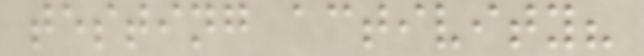testing activity?
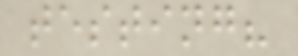testing?
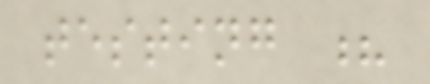testing ?
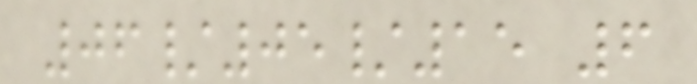06/05/15 6
